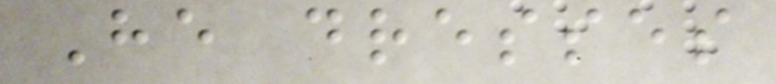He dresses
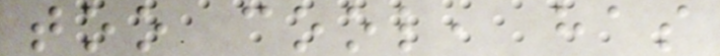too cool, has
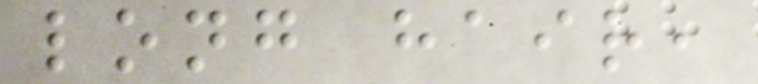long hair,
